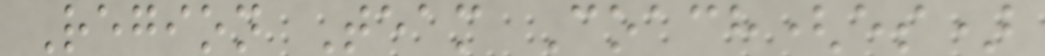Region Team Coach(es)
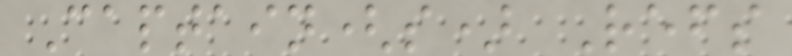Captain(s) Refs
